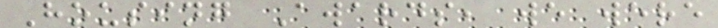Housing Awards, we were
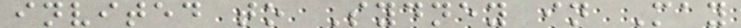invited to Sydney in May
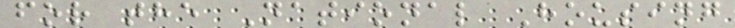for the National Housing
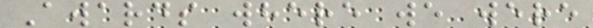Awards where we were
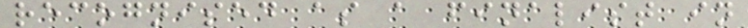recognised as a finalist in
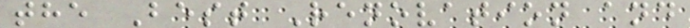the Best Renovation and
